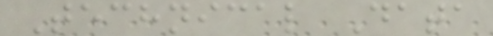Technical Data
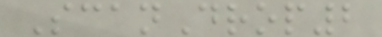ScanDrop2
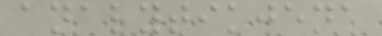analytikjena
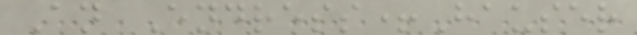An Endress+Hauser
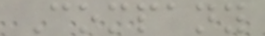Company
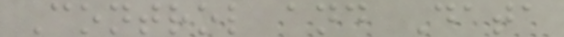Control and Data
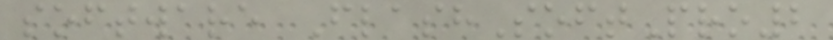software FlashSoftPro2
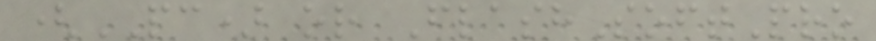(PC) or FlashSoftPro
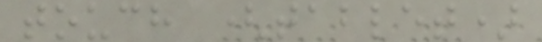touch (tablet)
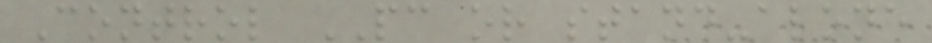Control PC or stand-alone
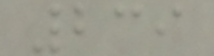239
